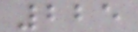225
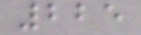225
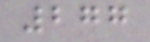277
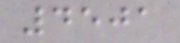4501
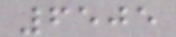6505
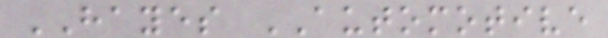HAYES AUTOMOTIVE
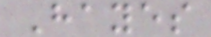Hayes
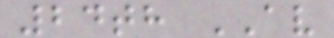24th AV
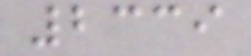2339
